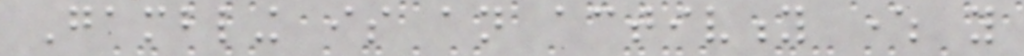Gambling is an activity where you
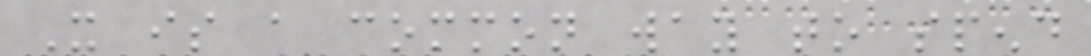It is a common way to spend
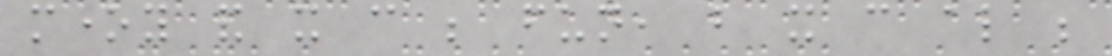money and it can be fun, but it can also be
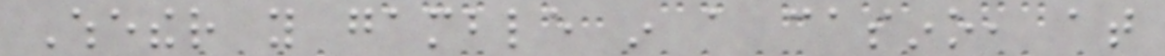Whether you gamble in a casino, at
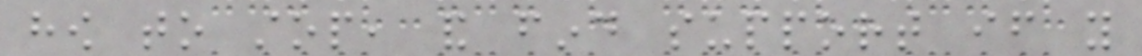how to stop, and find support if you
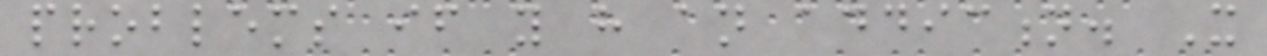problems if you have an addiction. It
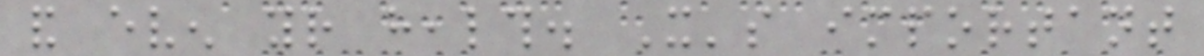and even your health. It's important
